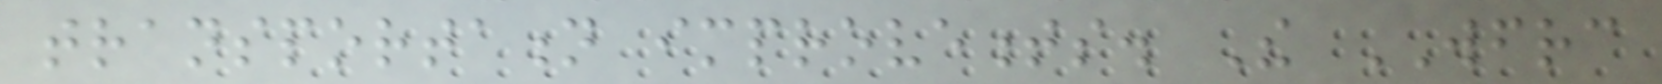transportation improvements. The WFRC
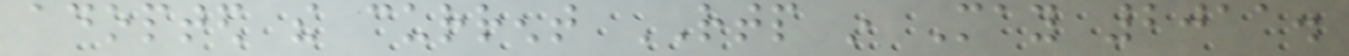adopted the current RTP in May 2011.
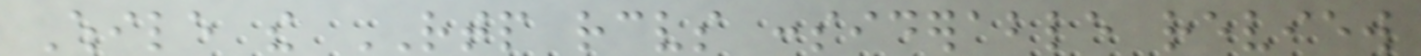While the RTP receives considerable review
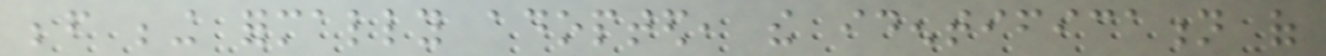before being formally adopted, the identification of
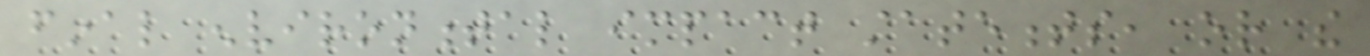final environmental impact statements, or the
